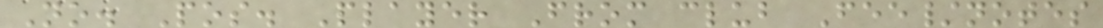No. Pos. Player From club Fee/notes
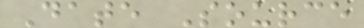Date Source
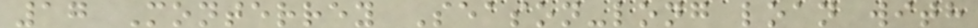17 Monterrey Season-long loan with
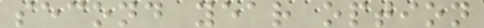second year option
